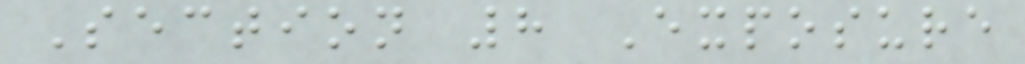Section 8 Exposure
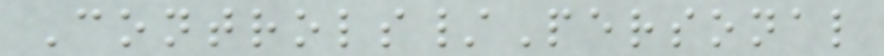Controls/Personal
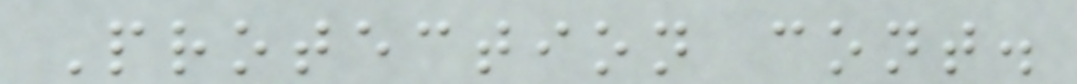Protection cont.
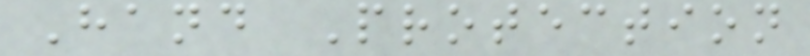Hand Protection
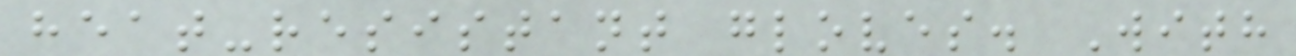heat-resistant gloves. With
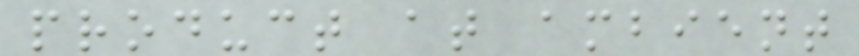product at ambient
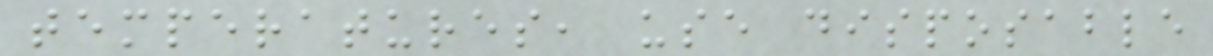temperatures, use disposable
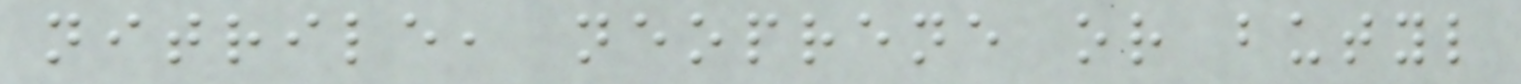nitrile, neoprene or butyl
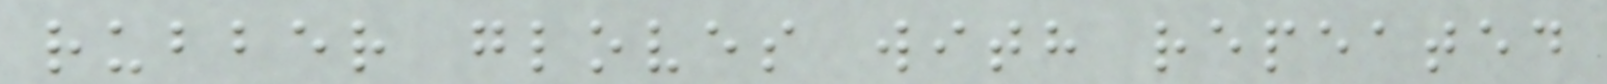rubber gloves with repeated
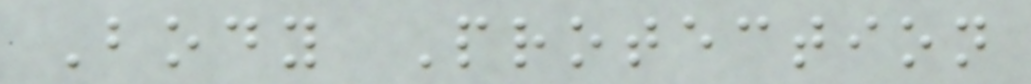Body Protection
